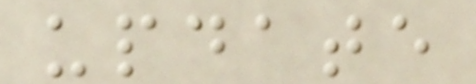update
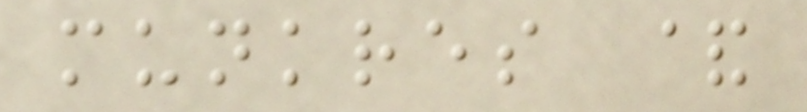munkres &
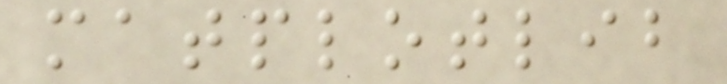matplotlib
